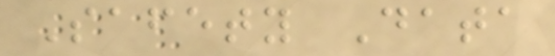Safety Data
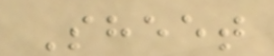Sheet
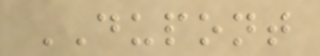DUPONT
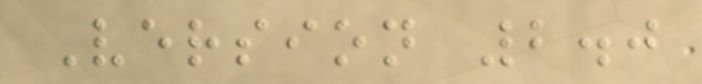Version 2.0
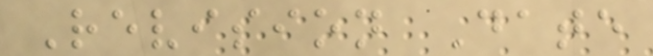Revision Date
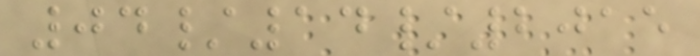04/14/2015
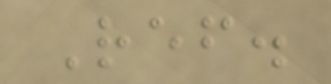Ref.
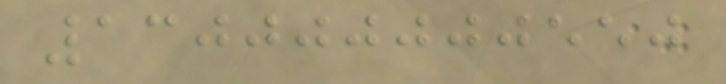130000000550
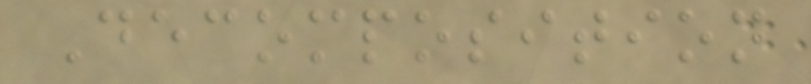Decomposition
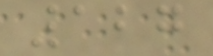127
